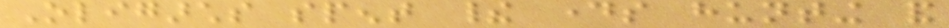Oligarchs spent their days hunting and
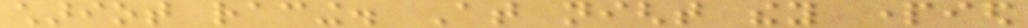chariot racing. At night they partied
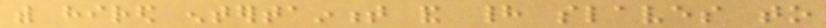with hired entertainment and had slaves to
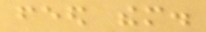feed them.
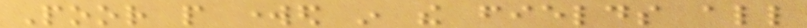Poor people worked in the fields all
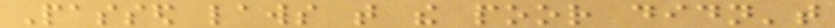Passed laws that the poor didn't
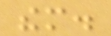them.
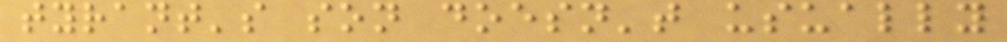tyrant's son doesn't usually
